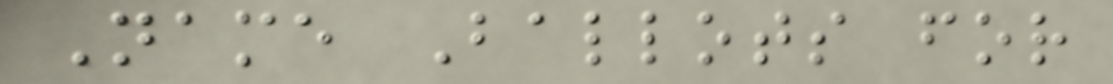Name Ballots for
